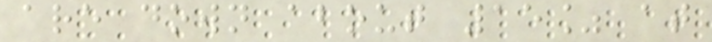are down about 15% at
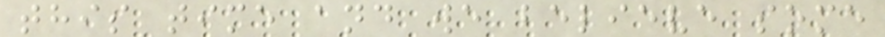this time and we believe some
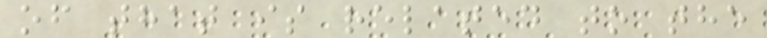of that is related to the
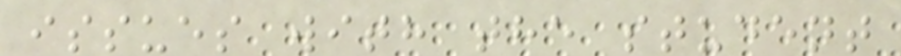issues with the student
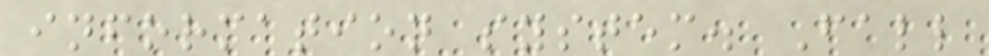information system. Fall
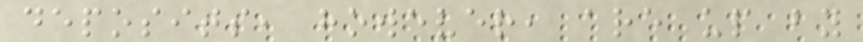deposits, however, are up by
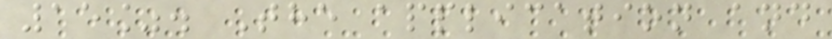15%. The application and
